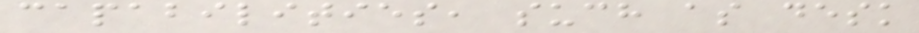capabilities, such as desk
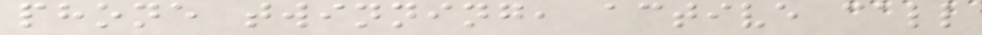phone twinning, active call
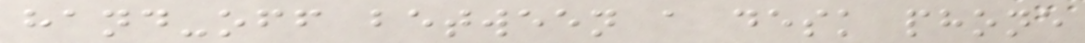hand-off between a desk phone
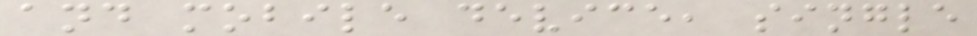and mobile device, single
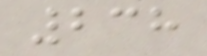238
